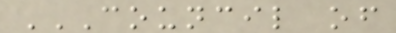COUNCIL OF
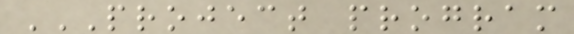PROJECT PROGRAM
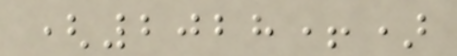(2028+)
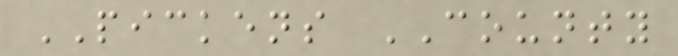PICKENS COUNTY
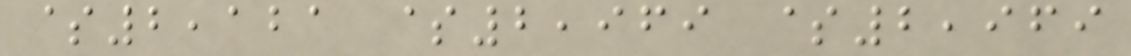$2,121 $2,969 $2,969
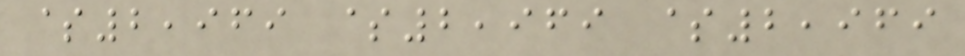$2,969 $2,969 $2,969
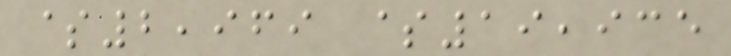$2,969 $19,935
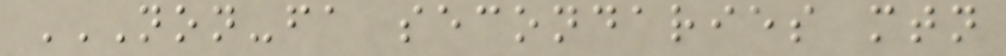NON-FA SECONDARIES MTN
